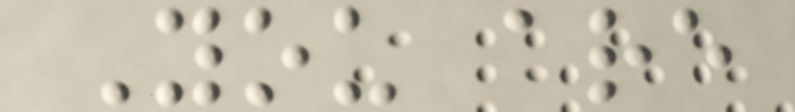You are
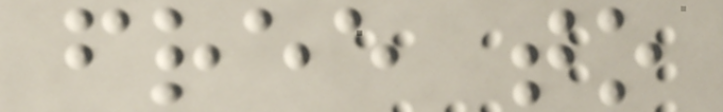free to
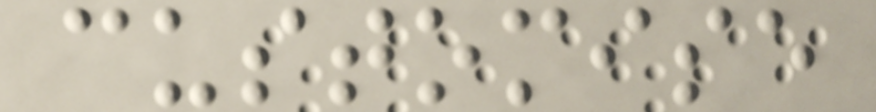customise
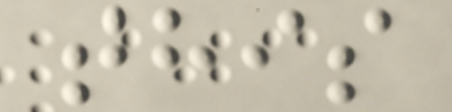this
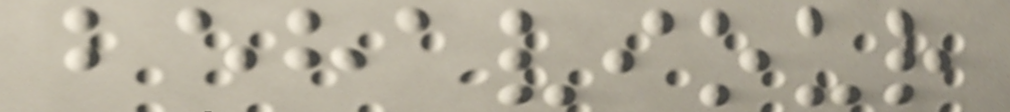behaviour
